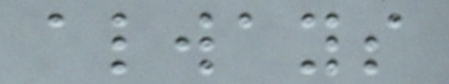always
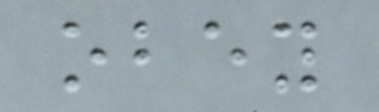obey
